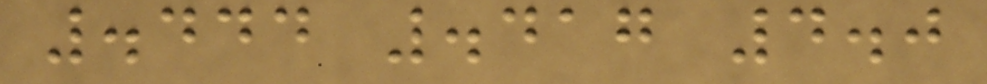.444 .417 4.0
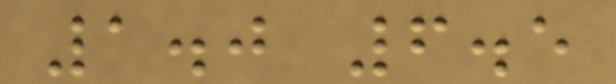1.0 6.5
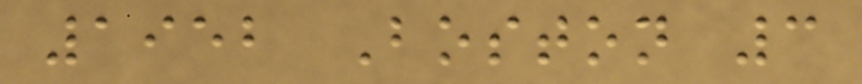1952 Boston 3
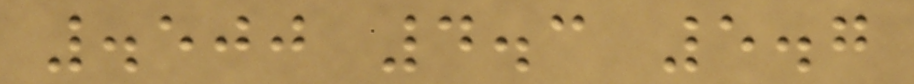.500 4.3 5.7
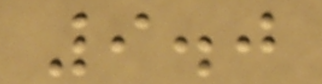9.0
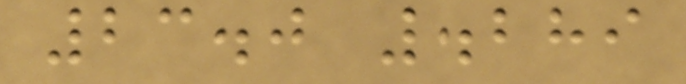23.0 .289
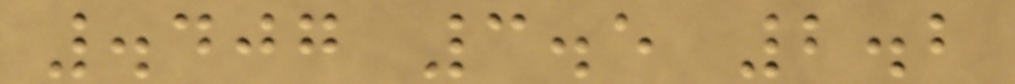.407 3.5 2.2
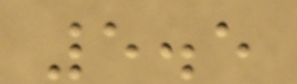5.5
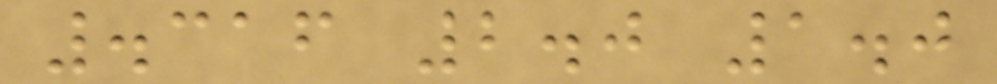.316 2.0 1.0
